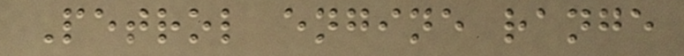Petrol engine range
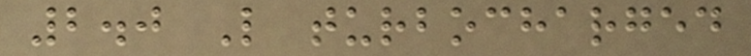2.0 L turbocharged
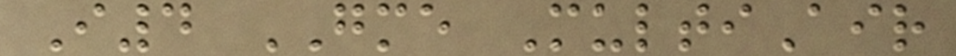I4 GME MultiAir
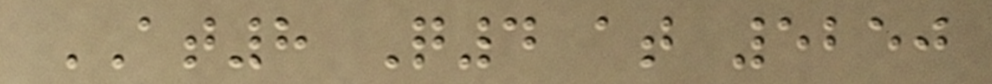AT8 Q4 at 5250
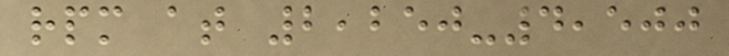rpm at 2,250-4,500
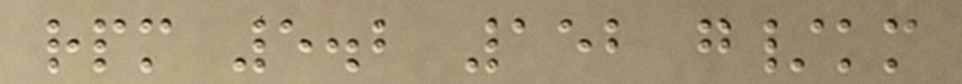rpm 5.2 152 g/km
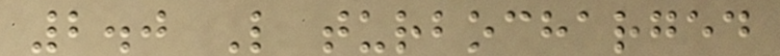2.0 L turbocharged
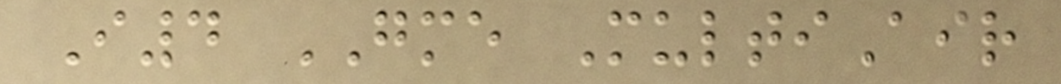I4 GME MultiAir
